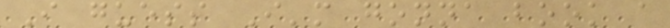I guess I'm gonna book a
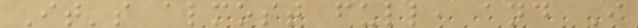It's almost full, and I
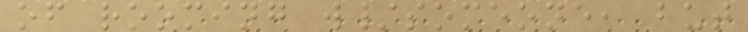of rooming w/someone, but
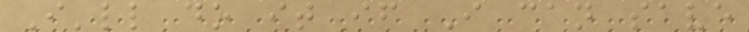I'll do it if I can save
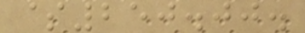$250.00.
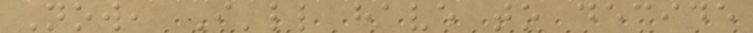Now, I'll have to decide
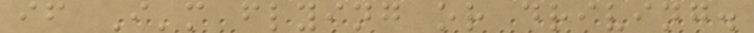if I'm flying or driving.
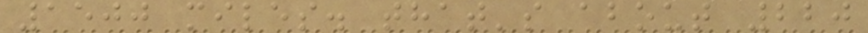1500 miles. that's about 220
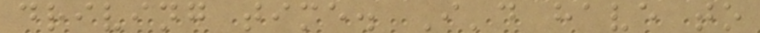driving time. I'd have to
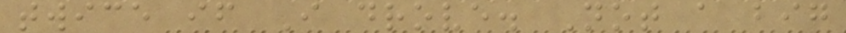twice if I drove. Not a big
